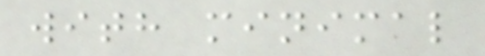with minimal
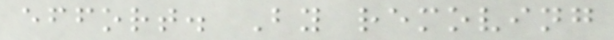effort. By removing
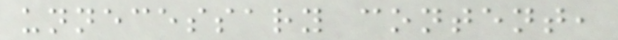unnecessary content,
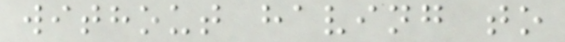without having to
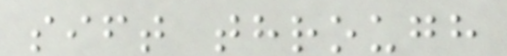sift through
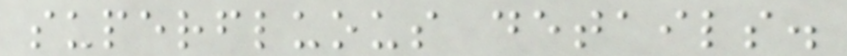superfluous details.
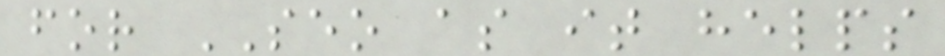for SEO as it helps
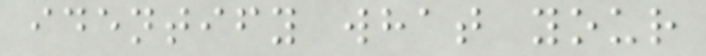identify what your
